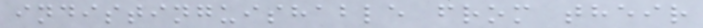indistinguishable from their
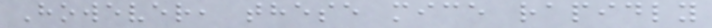However, these mice rapidly
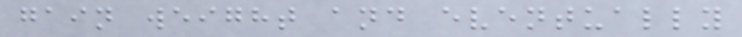gain weight and eventually
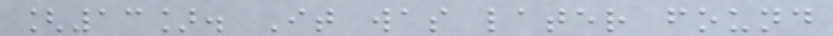[13]. It was later found
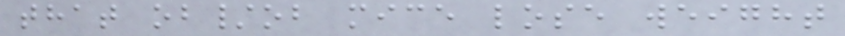that ob/ob mice lose weight
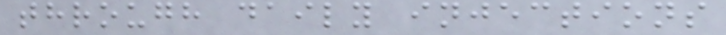through daily injections
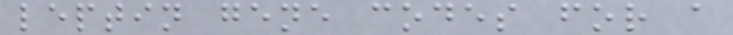leptin gene codes for a
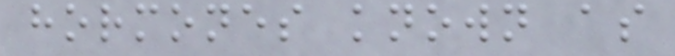hormones known as
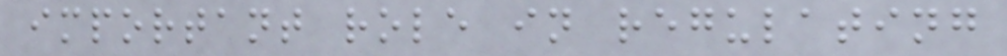important role in regulating
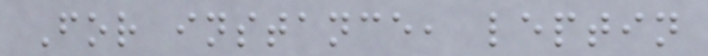For instance, leptin
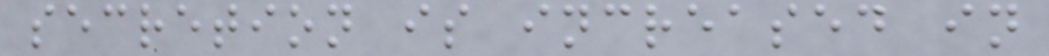secretion is increased in
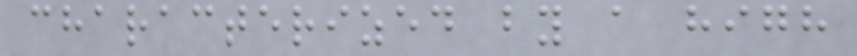characterized by a high
